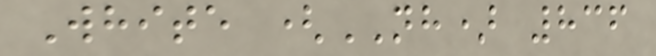White (NH) 836
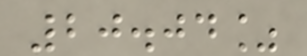20.04%
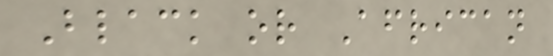Black or African
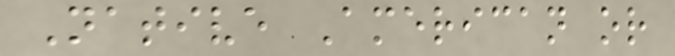Native American or
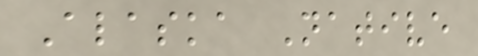Alaska Native
